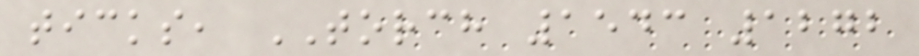ticks, TORCH 1543 1272
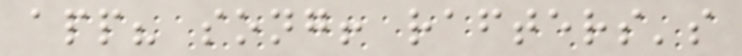app? song! rafters's
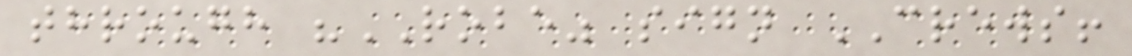through "ROBE" sign CREWS!
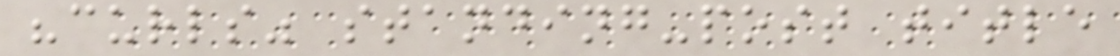"curls" standing-post title
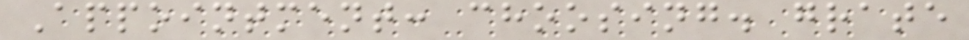Appointment: choosing. grate
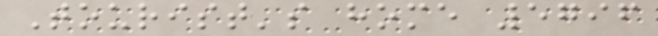Tourist's home 5796
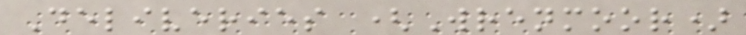Deliveries (Wrenmoor)
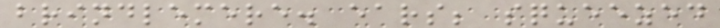brindlemere. ears; squeezed
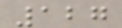127
